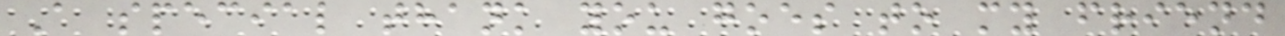A special thank you goes to my friend
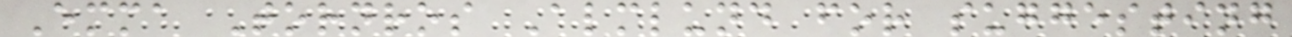Emma Tornros Almlund for suggesting
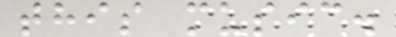this music.
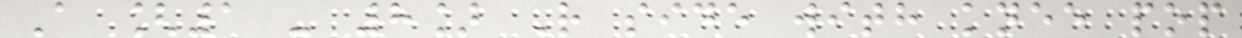A [1 - 8] R side with knee pop
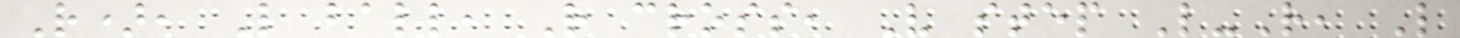R), L ball, R cross, V step L-R, L
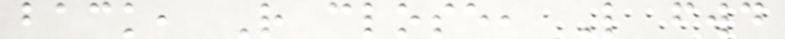back, R close, L fwd
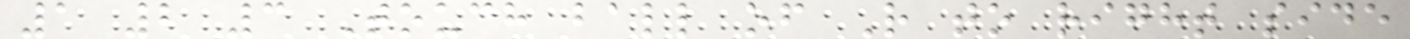1 2 3 Touch ball of R to right side
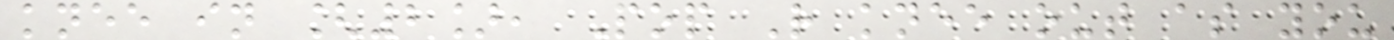knee in [2], Pop R knee out as you
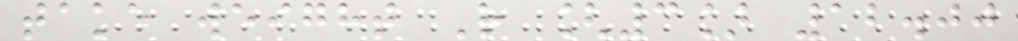take weight R [3] 12.00
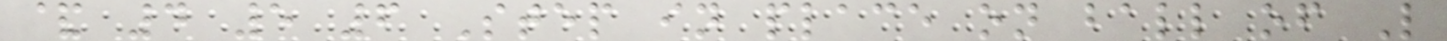& 4 5 6 Step in place on ball of L
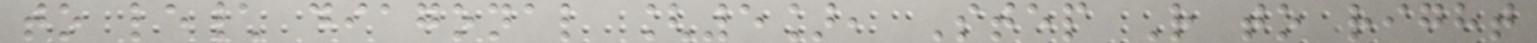to le\ diagonal [5], Step R to right
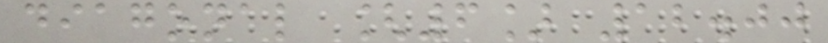diagonal [6] 12.00
